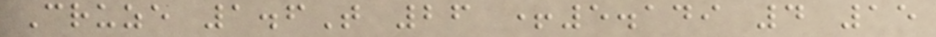Cruze 1.6T 26 +5.149 4 15
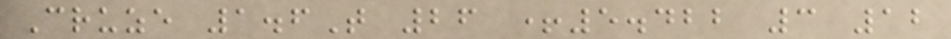Cruze 1.6T 26 +5.422 3 12
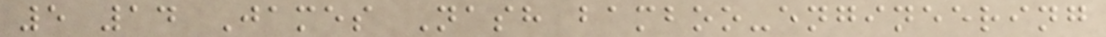5 14 James Nash bamboo-engineering
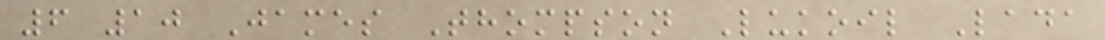6 10 James Thompson Lukoil Lada
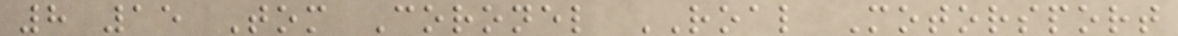8 15 Tom Coronel ROAL Motorsport
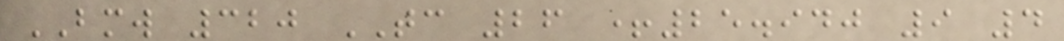BMW 320 TC 26 +25.940 9 4
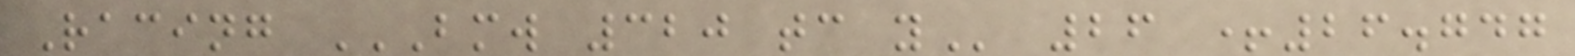Racing BMW 320 TC Y 26 +26.747
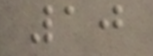10
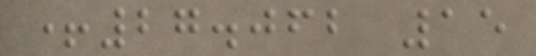+27.062 15
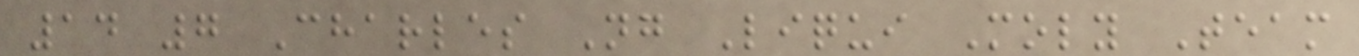14 7 Charles Ng Liqui Moly Team
